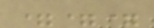===
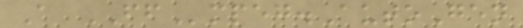A FFmpeg.AutoGen
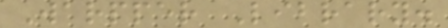Warpper Library.
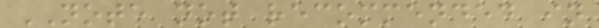NOTE not recommended in
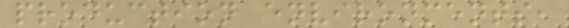production environments,
